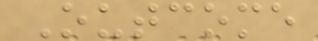Outcome
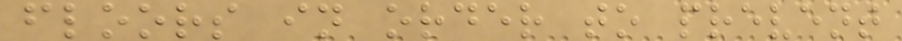floors in order to prevent
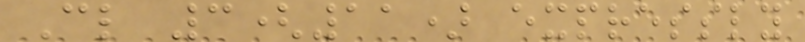Cl 3(11) expressly
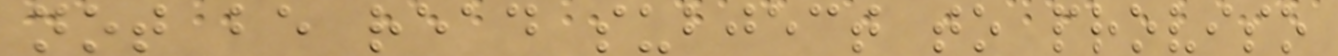not be read subject to proviso
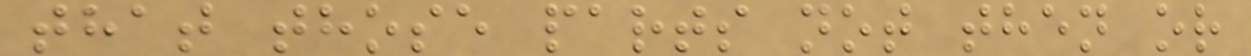that those parts not then or
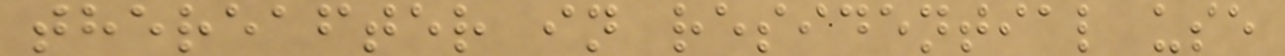thereafter in residential use
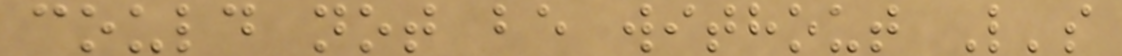could not be without L's
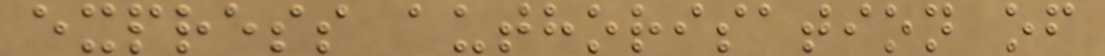express authorisation of
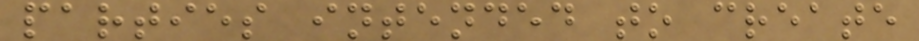parties intended to create
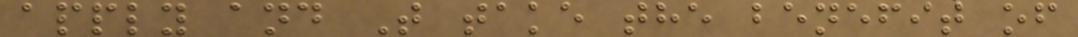apply and T take the benefit of
